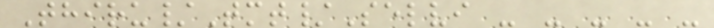Thiru/Tmt/Selvi - - - - -
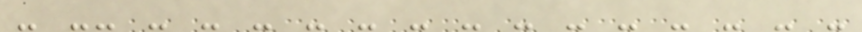- -- - - - - - - - - - - - - - -
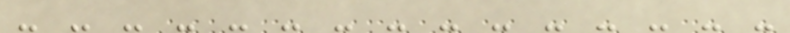- - - - - - - - - - - - - - -
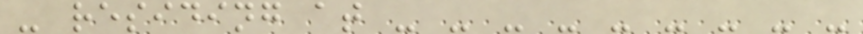- residing at - - - - - - - - -
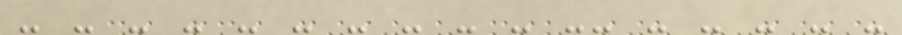- - - - - - - - - - -- - - - - -
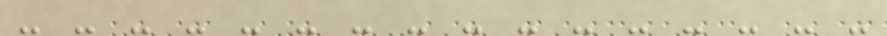- - - - - - - - - - - - - - - -
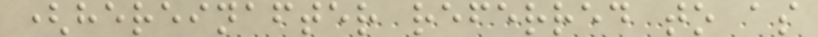(hereinafter referred to as
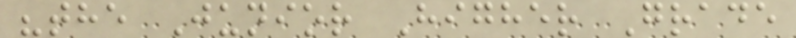"the Junior Higher Grade
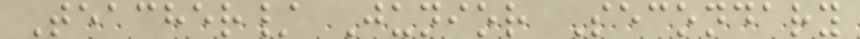Teacher/ Junior Secondary
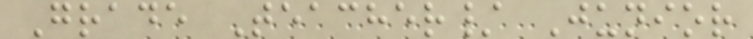Grade Teacher/ Junior
